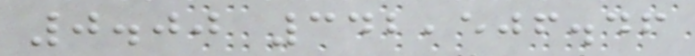0.00 342,506.46
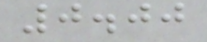0.00
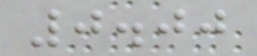0.00
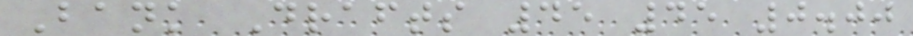Bank Drafts 45 45 0.00
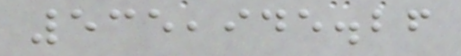535,945.26
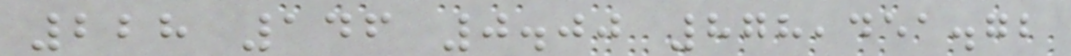228 146 0.00 878,451.72
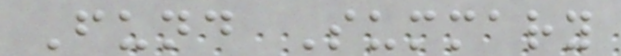Fund Summary
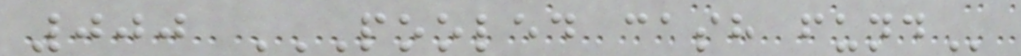000 POOLED CASH FUND
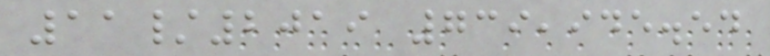11/2019 739,945.54
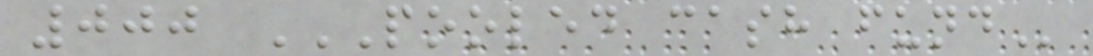000 POOLED CASH FUND
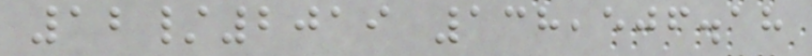12/2019 138,506.18
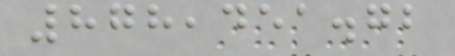878,451.72
